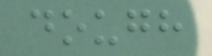dough
